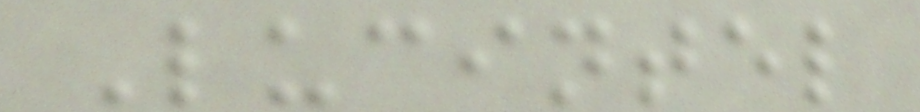Lucintel
